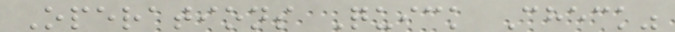Operations Quick Check"
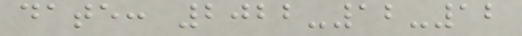date: 2022-12-12
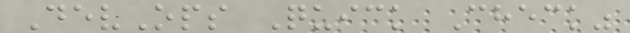DevOps Quick Check"
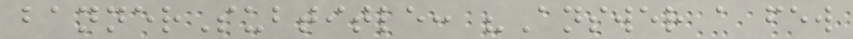bannerSubtitle: "Answer a few
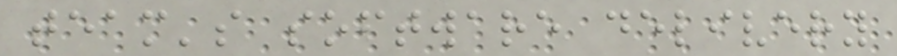team's software delivery
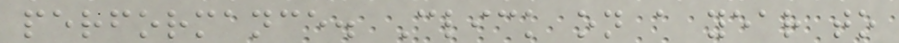performance. Click on a year to
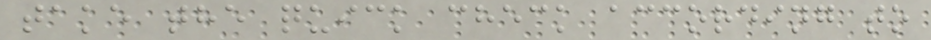take the quick check according to
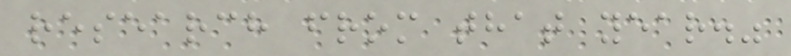research from that year."
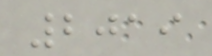2019
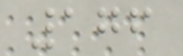176
